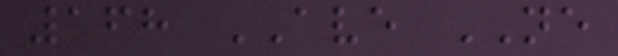168 AVE NE
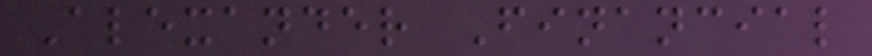Alexander Financial
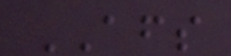AFS
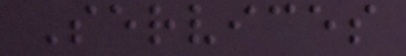Services
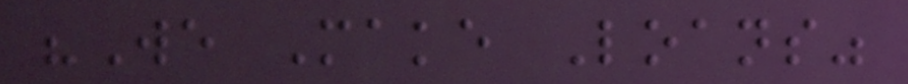"We Make Loans"
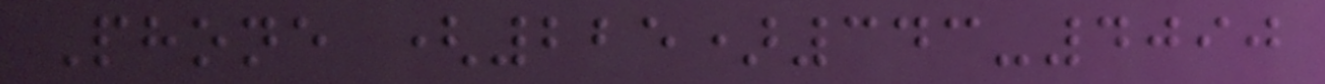Phone (225)343-4090
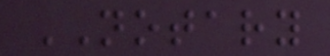NOTARY
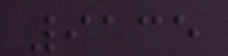9135
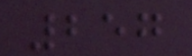257
